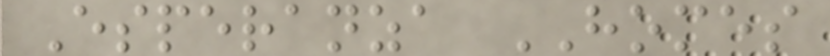Esperanza HOMES
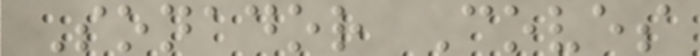Sonador Coves
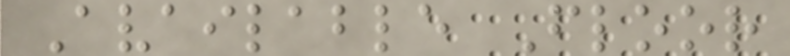Available Floor
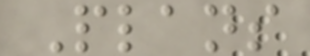Plans
